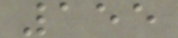155
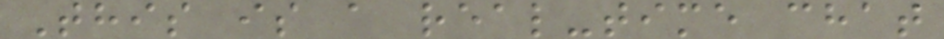This is a real-time chat
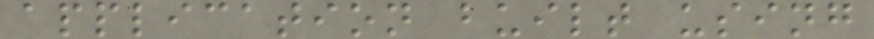application built using
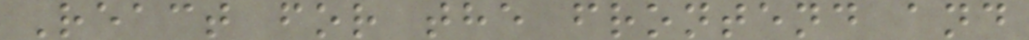React for the frontend and
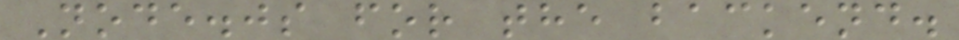Node.js for the backend.
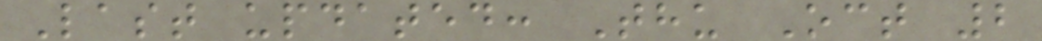Last updated: Thu Oct 2
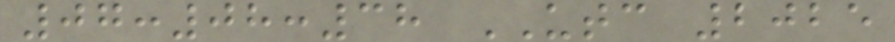07:08:38 UTC 2025
